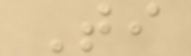Ti
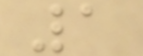1
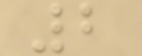2
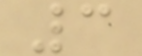3
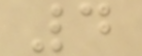4
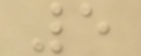5
